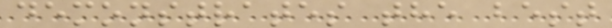demonstrates the best
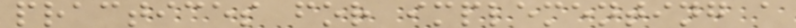practices for implementing a
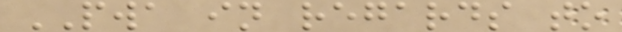PWA in regards to
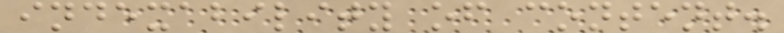indexability of content.
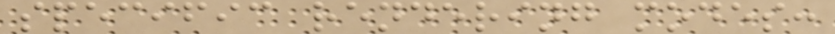specific rendering modes:
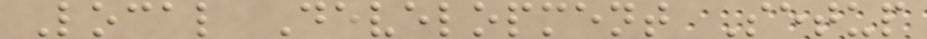Local Development Setup
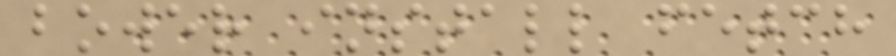bower install fetch
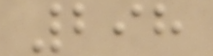298
